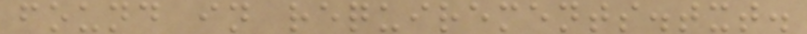found in requirements.txt.
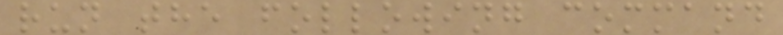run the following command
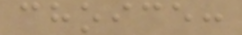choice:
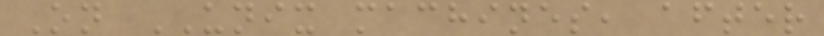On UNIX machines, after
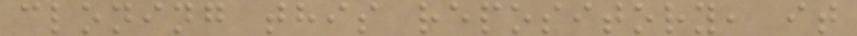cloning this repository, it
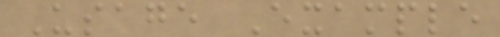Usage Example
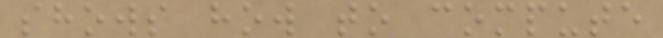shows how to compute
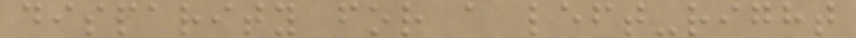disparity for a left-right
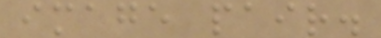image pair.
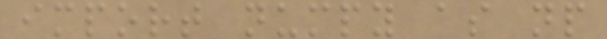import numpy as np
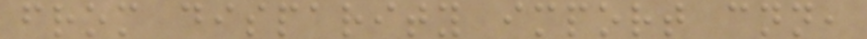from disparity import cnn,
